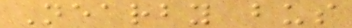Nearby bus
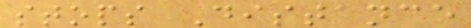stops Distance
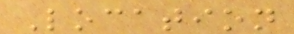Location
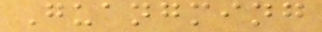Guangming
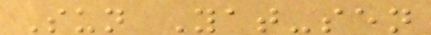Sun Yat-sen
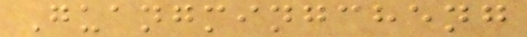Guangmingcheng
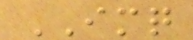IMQ
